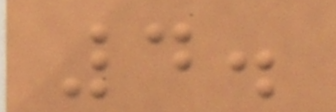4.
